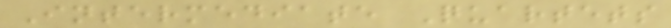Intermediate Quartets
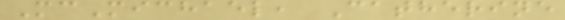McMichael, Catherine
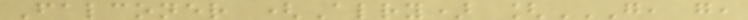Falconer (Alry) [G, G,
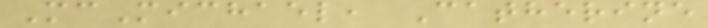McMichael, Catherine
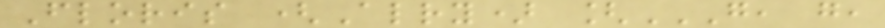Floris (Alry) [G, G,
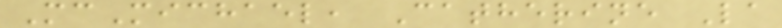McMichael, Catherine La
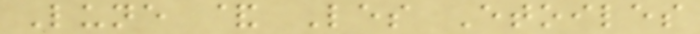Lune & Les Etoiles
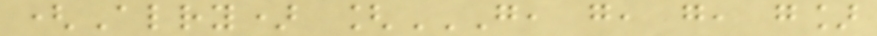(Alry) [G, G, G, G]
